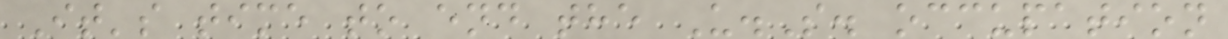It's time to end the U.S. occupation
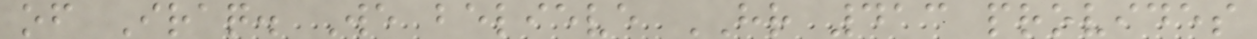of Iraq. We believe HR 413 provides
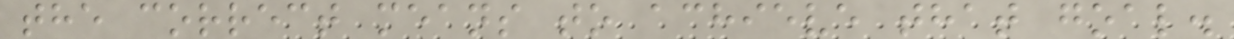the correct means to achieve that goal.
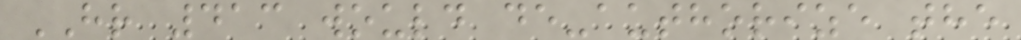HR 413 would de-authorize the
